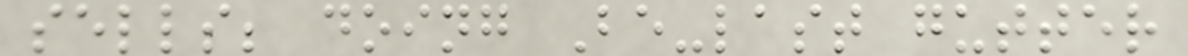sells; doing Be-last gutter
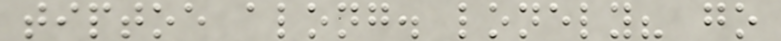tiptoe along. lonely? go
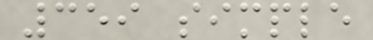359 simple
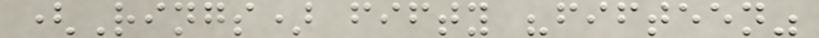(Rings) fifty "fifteen"
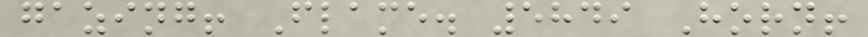gazing! Flame. 5849 Horn!
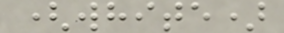(white)
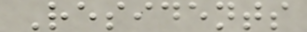Residents
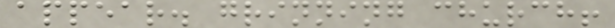appear. grinning church!
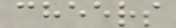cheers
